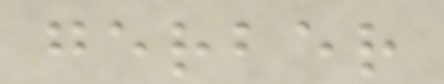gerber
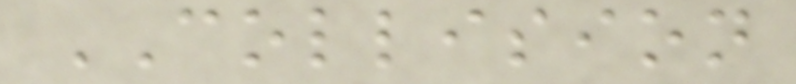COLLISION
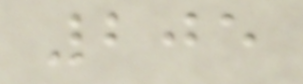205
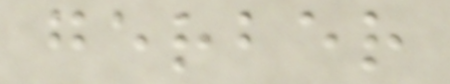gerber
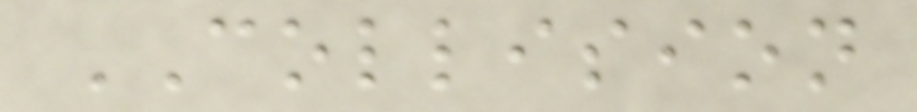COLLISION
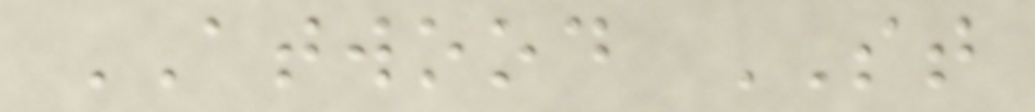ATWOOD ST
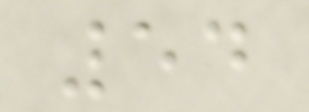54
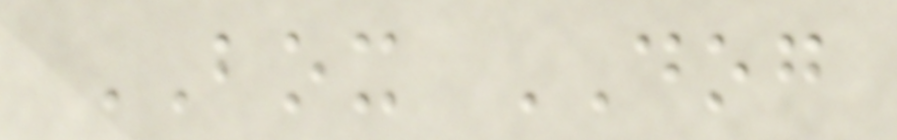BOX DOG
